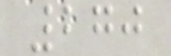270
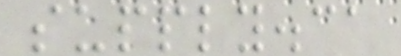supply.ca
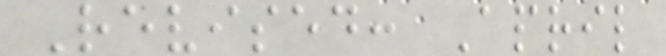Revised: April
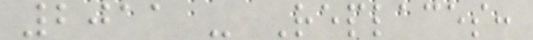2011 - Replaces:
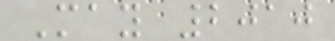May 2010
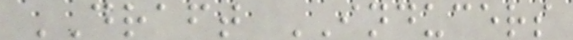DRAFT INDUCERS
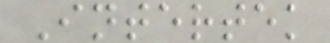Intertek
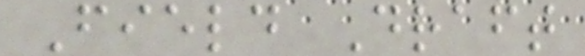Field Draft
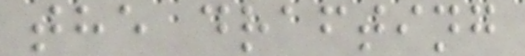the drafting
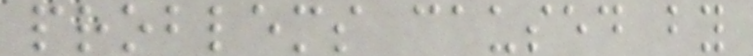problems caused by
